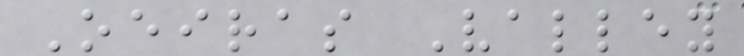Oeiras Valley
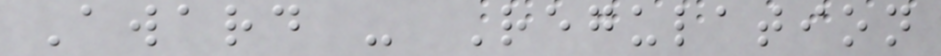Award - Regulation
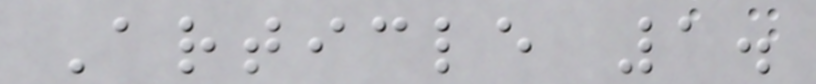Article 1.
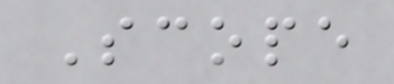Scope
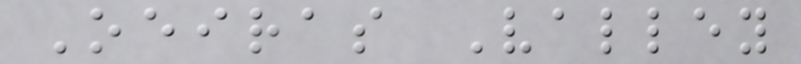Oeiras Valley
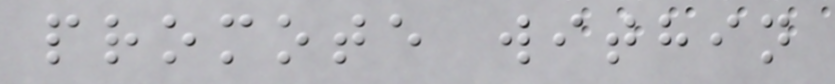promote within
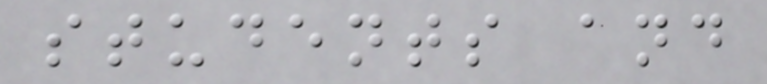students and
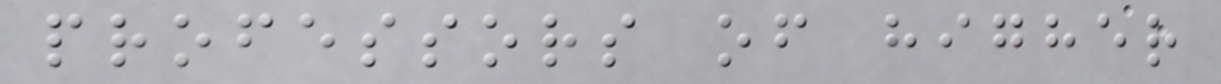professors of higher
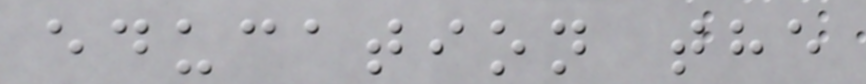education the
